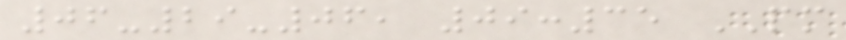06-29-06, 09:35 PM
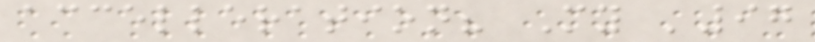accelleration? My '97
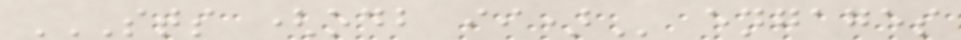STS (ODB II) engages
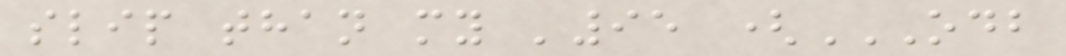slip than my '95 (ODB
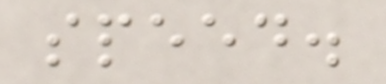speed.
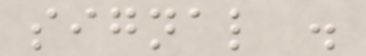signal .
